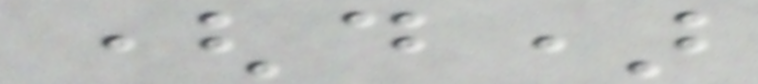(d)
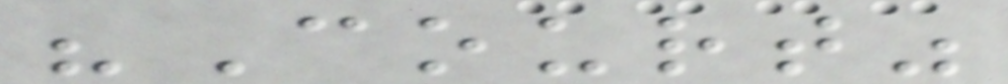"Court"
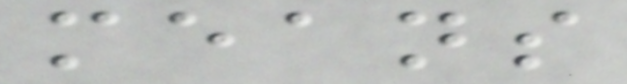means
